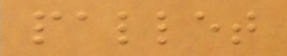pallet
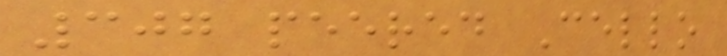307 peered Cello
